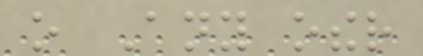o Any other
